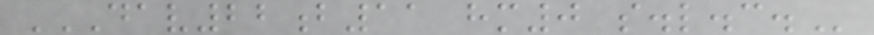DAV22B11 HM0 S.L.C.
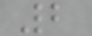2
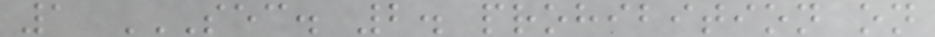1 SEC. 2. PROHIBITION ON
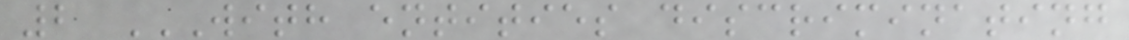2 WITH ENTITIES DISCRIMINATING
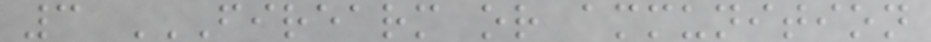3 FIREARM OR AMMUNITION
